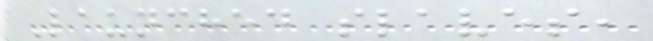Launched slaves,
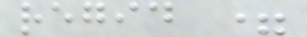regid =
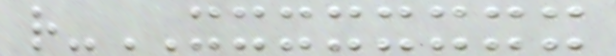r-XXXXXXXX
